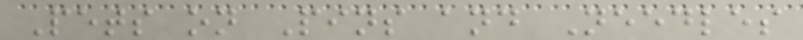Pets on Pins and Needles
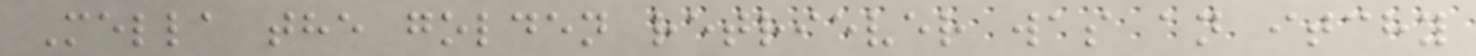Mella the golden retriever was an itchy
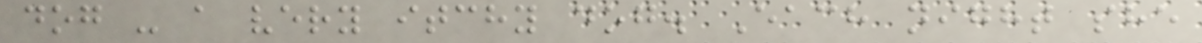dog - a very itchy dog. Each night she
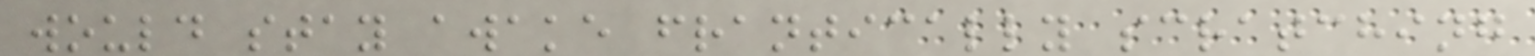would stay awake frantically scratching
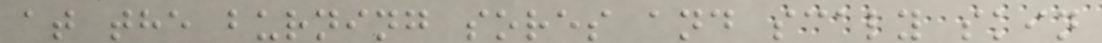at the burning sores and scaly skin
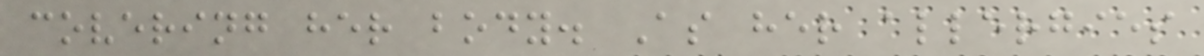covering her body. As her allergies
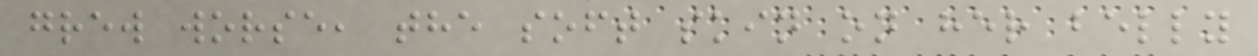grew worse, the soft skin on her belly
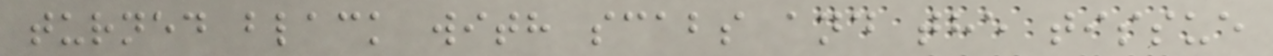turned black with scabs and the tissue
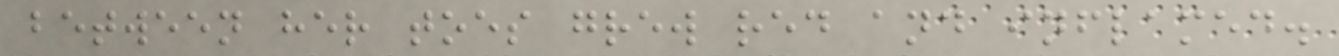between her toes grew red and inflamed.
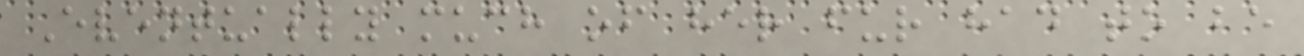Eventually much of her fur had to be
